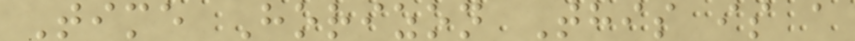Time Horizon This is a
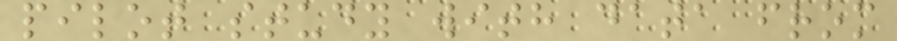pilot study with data from
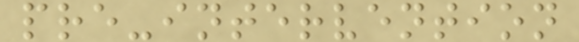pre-intervention
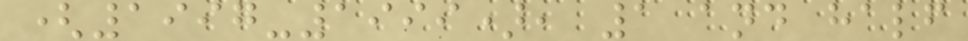(1997-1999), 1 and half
